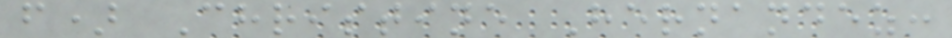f) Christine Hernandez:
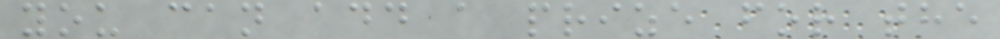you can add a prize for the
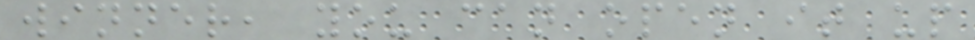winner, you can open it up
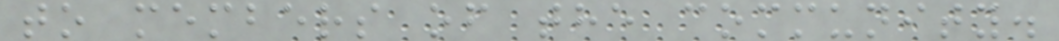to members of the community.
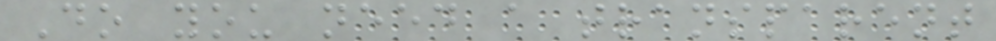Do you need a transparent
